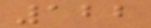122
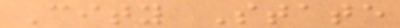City State
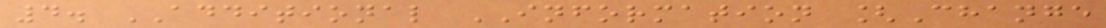4. ADDITIONAL INFORMATION [Change
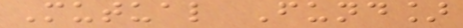Mutual Fund]
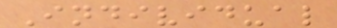Individual
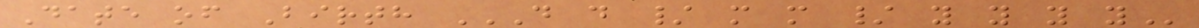Date of Birth D D / M M / Y Y Y Y
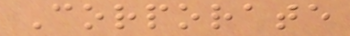Corporate
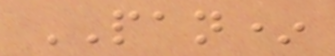PAN*
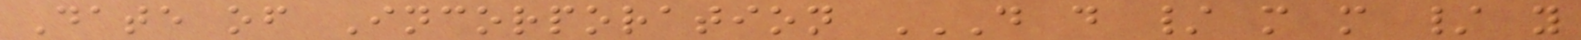Date of Incorporation D D / M M / Y
